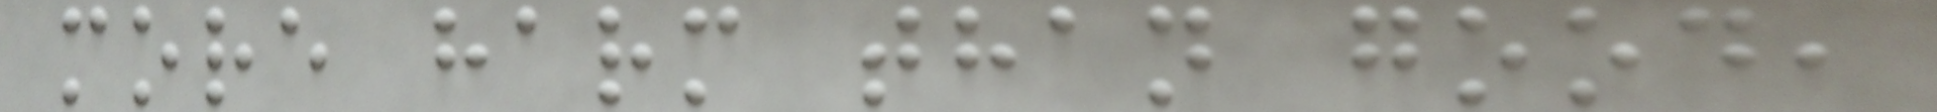more harm than good,
